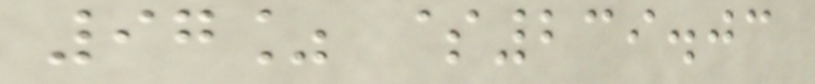97% $239.03
